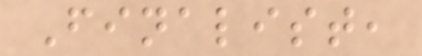Finalist,
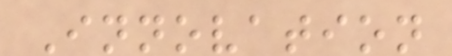Innovation
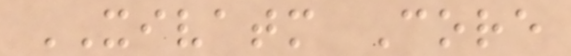XIVATM Core
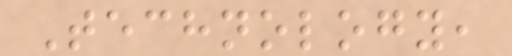Technology,
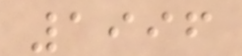1996
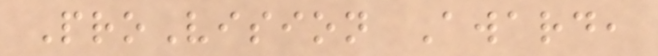ProVision Award,
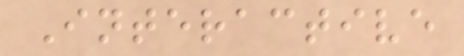Interactive
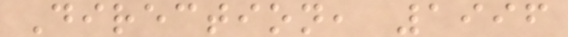Direction, 1996
